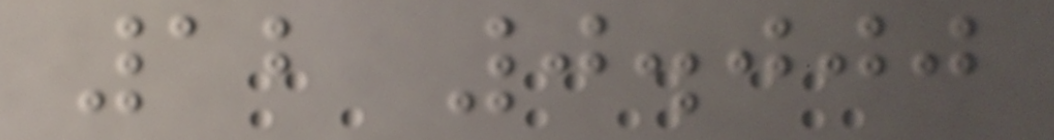12 0.000
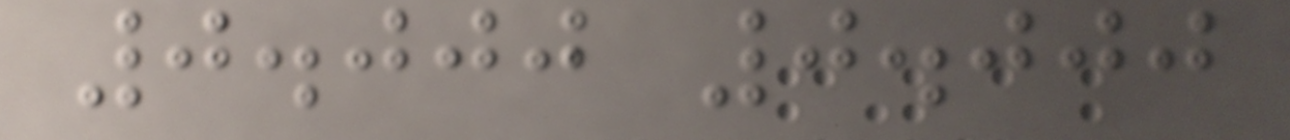0.000 0.000
